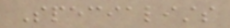Specialists
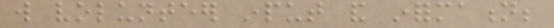will volunteer input and information;
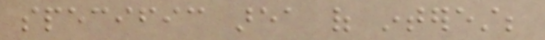specific area of interest;
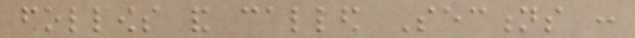follows and called Sections :
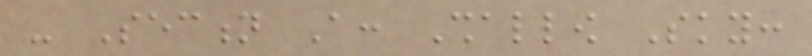- Section A: Shallow Sky:
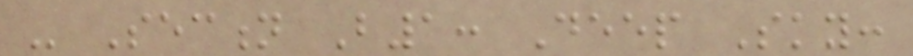- Section B1: Deep Sky:
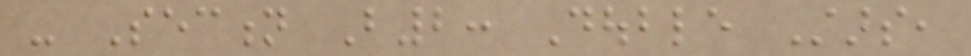- Section B2: Double Stars,
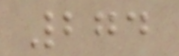274
